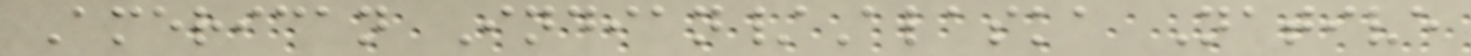American Indian/Alaska Native
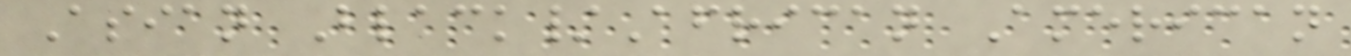Asian Black/African American
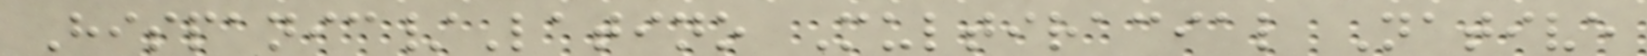Hispanic/Latino Multiracial Native
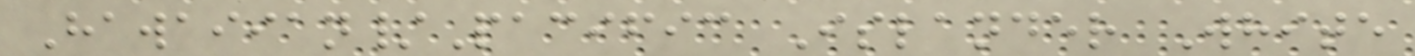Hawaiian/Pacific Islander White
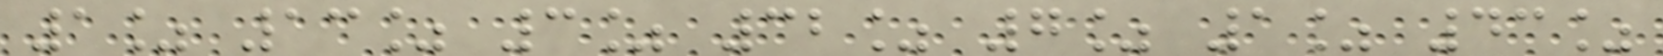1% 13% 3% 32% 7% 1% 43%
